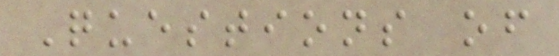Questions of
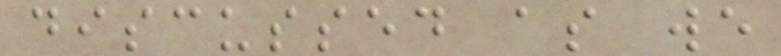discussed as we
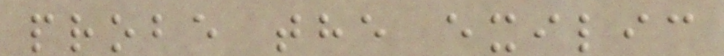probe the exilic
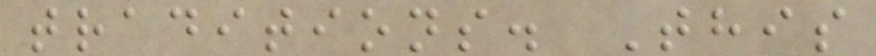traditions. This
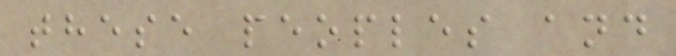these peoples and
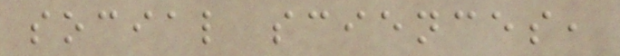social sciences,
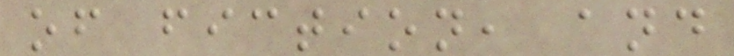of fiction, and
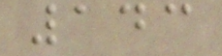143
